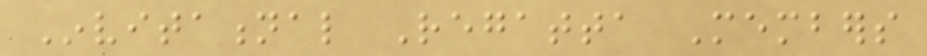Invitational Regatta Members
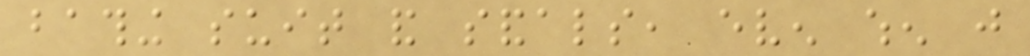bathing suit and sandals, even when just
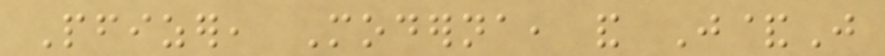Pfizer, Moderna, and J&J
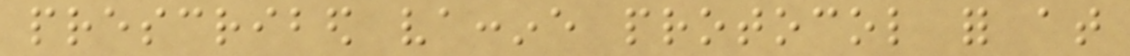prescribed vaccine protocol for at
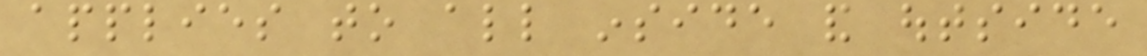applies to all inside and outside
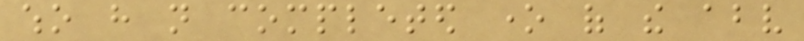who have not completed one of the above
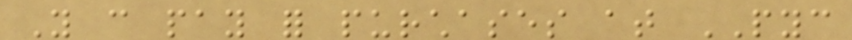You can pay for purchases at PYC
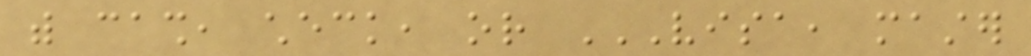with cash, check, or VISA, MASTER
